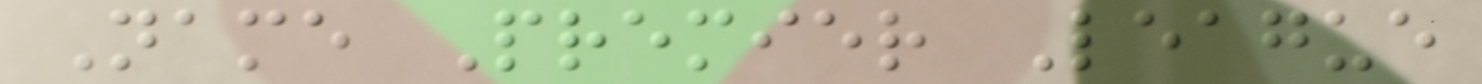Name Premier League
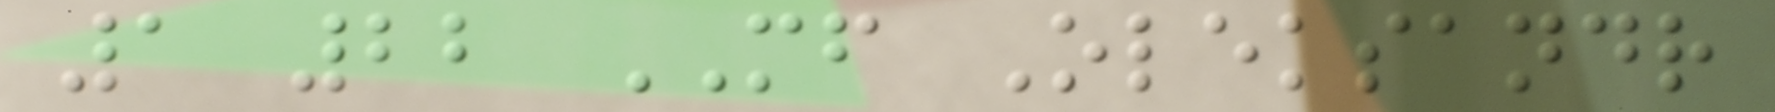1 22 MF Oleksandr
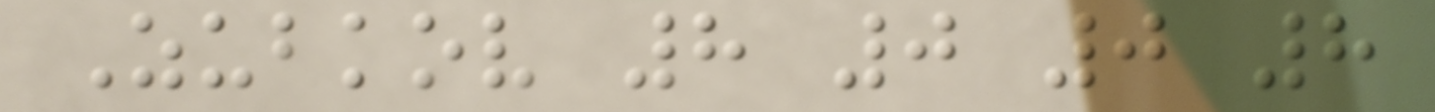Zubkov 8 0 0 8
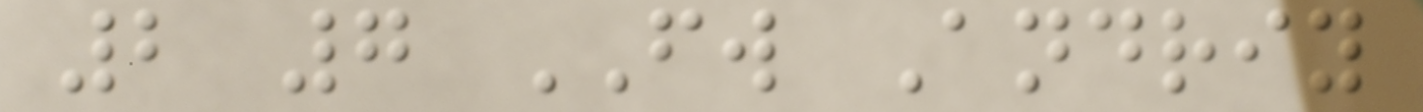2 7 FW Andriy
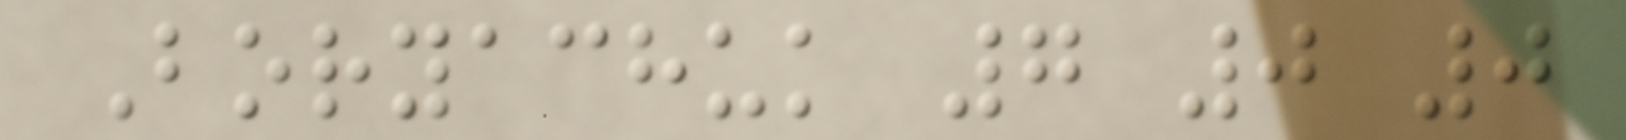Boryachuk 7 0 0
